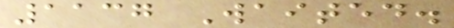1137 Waited.
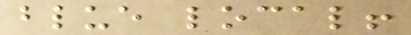blue local!
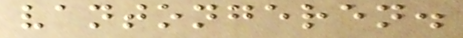vantongeren.
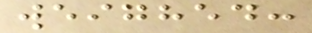weighed:
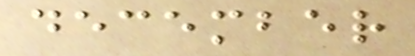december
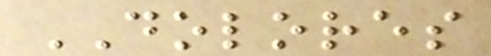DOLORES
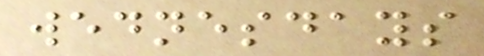wednesdays
